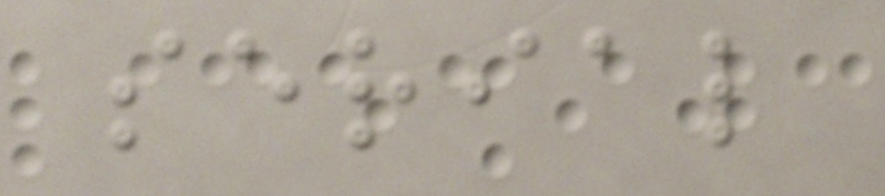serial
